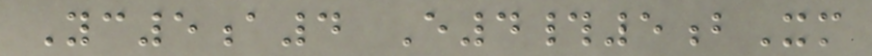Yc5a4 E4#5bXm
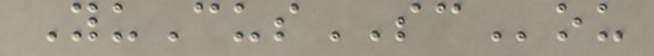YuCusSCou
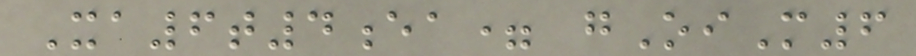Xa6t4ea= gOiM6
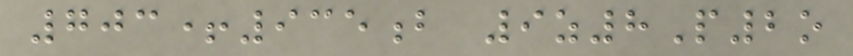703+935b 9z8P2o
